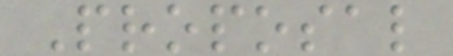Proposal
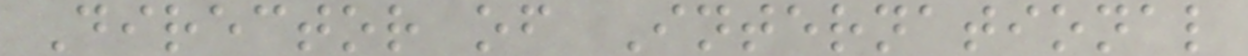Director of International
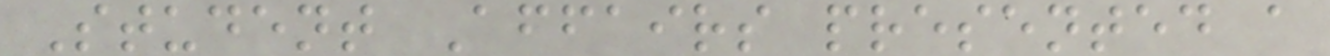Student Affairs presented a
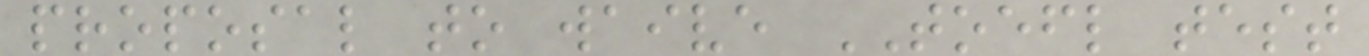proposal to waive TOEFL test
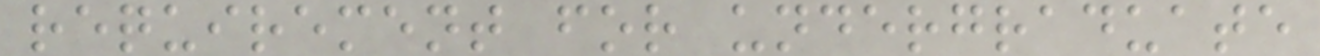requirement for undergraduate
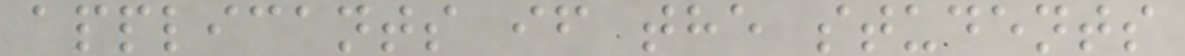applicants if the students
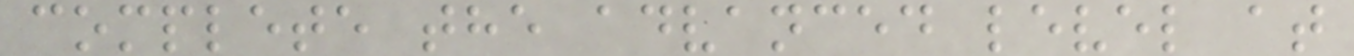complete the advanced level at
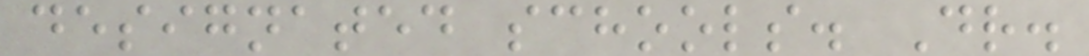designated schools. Dr.
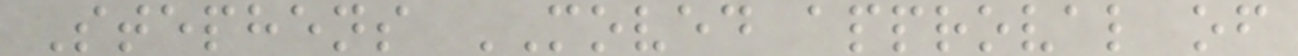Stephens MOVED approval of
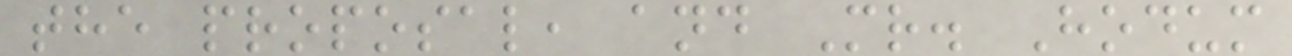the proposal, and Mr. Hodum
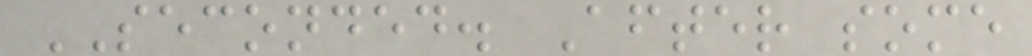SECONDED. After some
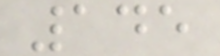145
